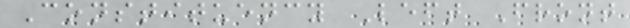Constituency Left Front
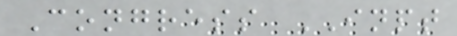Congress INPT
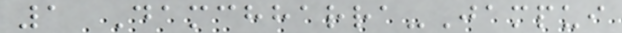1 Damchharra-Jampui
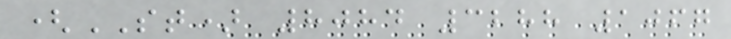(ST) 8084 3288 1067
